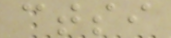ctsi
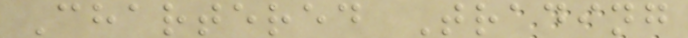Chartered Trading
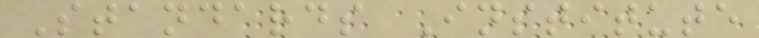Standards Institute
